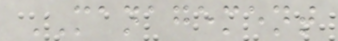MANAGEMENT
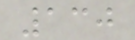130
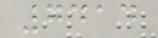7414
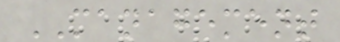MANAGEMENT
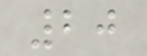20
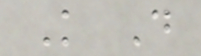K D
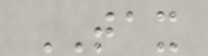TAX
